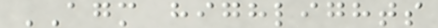AGM highlights
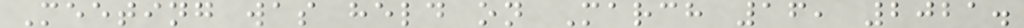Meeting was held on March 16, 2021.
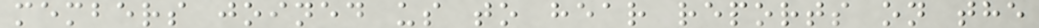members joined us to hear reports on the
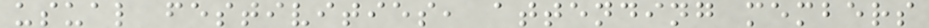usual festivities, attending members
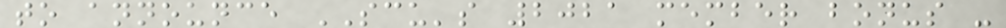to announce SCU's 2021 member bonus -
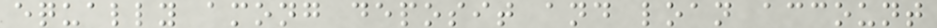equally among deposit and loan account
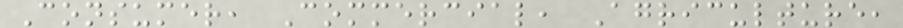Consumer, Commercial, Agriculture,
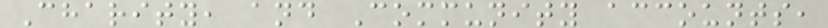Charity, and Community accounts,
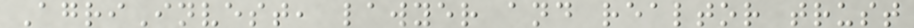AgriInvest, lawyer and realtor trust
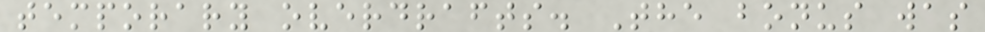temporary overdrafts. The bonus was
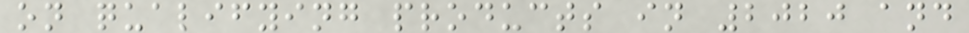on qualifying products in 2020 and
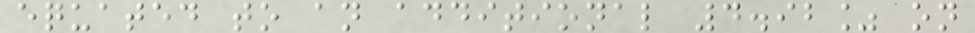equated to an additional 4.92% on
